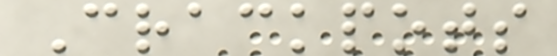Crackpots
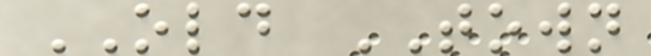OLD TOWN
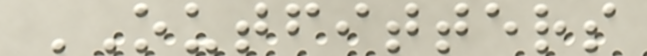OUTFITTERS
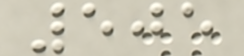505
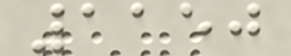1150
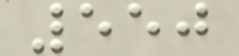550
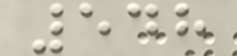548
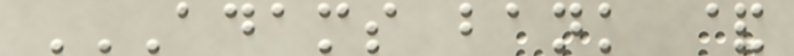ADAMS BANK &
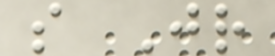s Jr
